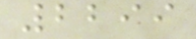2299
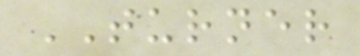TURNER
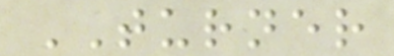TURNER
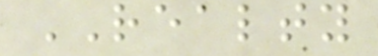REALTY
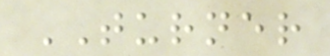TURNER
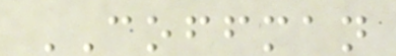COFFMAN
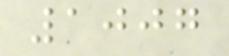1007
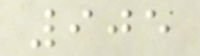905
